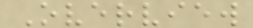Overview
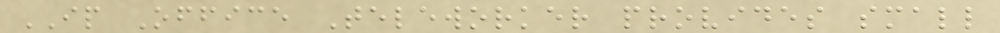IP Office Teleworker provides small
